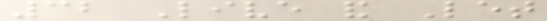32 Live and Let
